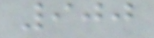900
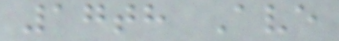17th Ave
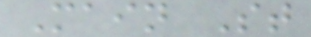Main St
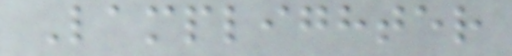Lamplighter
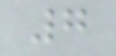7
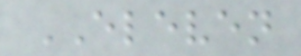ELEVEN
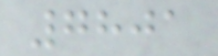7801
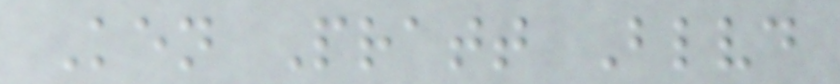Ken Pratt Blvd
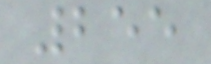255
